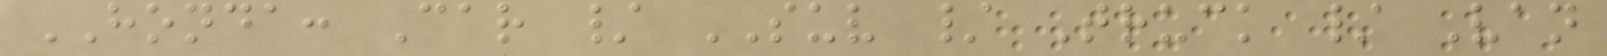HONDA: Car / SUV / Truck / Van
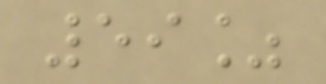59%
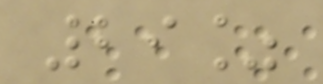29%
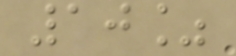10%
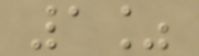1%
